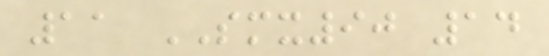11 SMX90 14
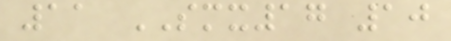11 SMX17 10
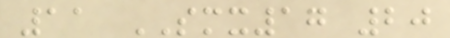11 SMX17 20
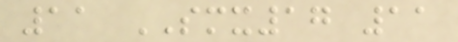11 SMX17 11
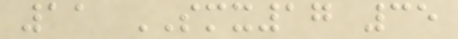11 SMX17 35
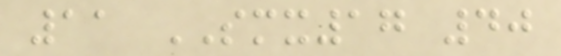11 SMX17 40
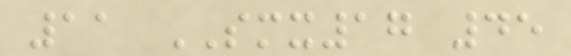11 SMX17 45
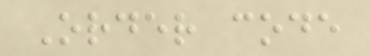Order code
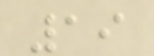19
